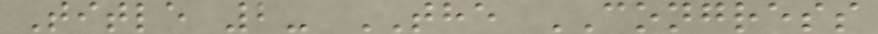Title 2- THE CONGRESS
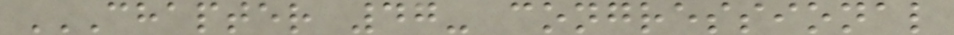CHAPTER 47- CONGRESSIONAL
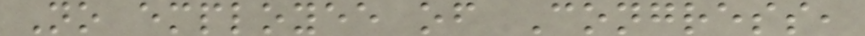No employee of Congress,
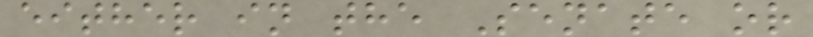either in the Senate or
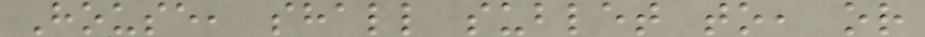House, shall sublet to, or
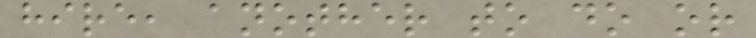hire, another to do or
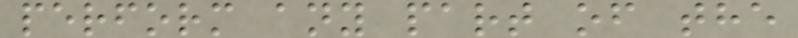perform any part of the
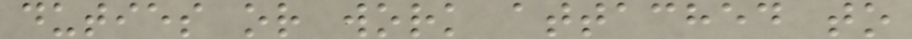duties or work attached to
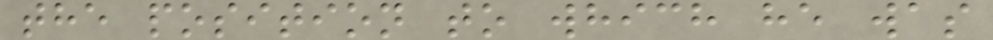the position to which he was
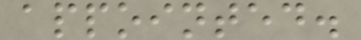appointed.
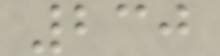230
